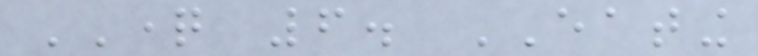QUESTION 6. EATING
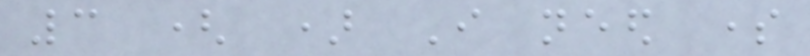3 ( ) I need some
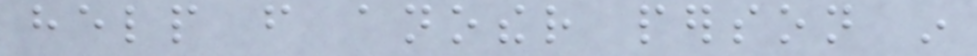help from another person in
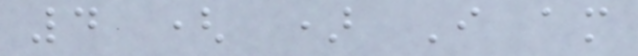4 ( ) I am
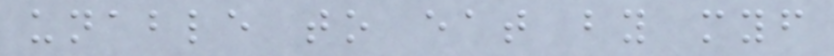unable to eat by myself
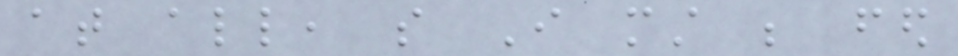at all, so I must be fed
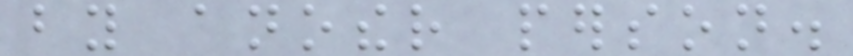by another person.
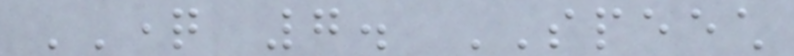QUESTION 7. SPEECH
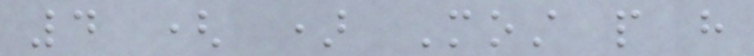4 ( ) Most people have
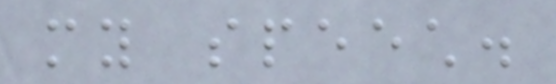my speech.
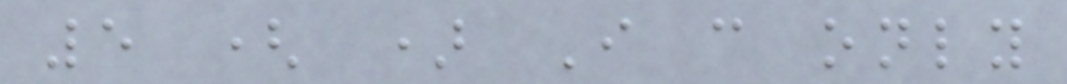5 ( ) I can only
